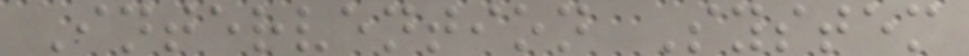Intervention System
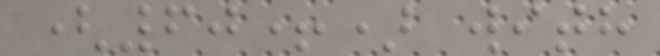(60+) with
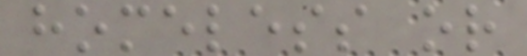homeless or
